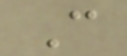C
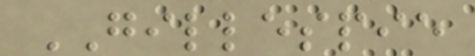GILLESPIE
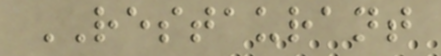RESTAURANT
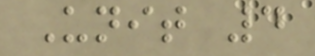Unit 4
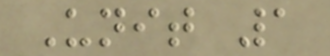Unit 1
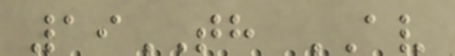19TH AV
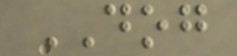DOG
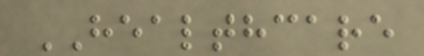HEALTHCARE
